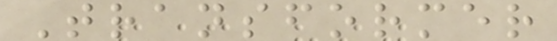Transformer
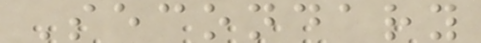Secondary
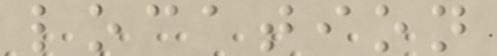location
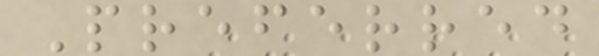Preferred
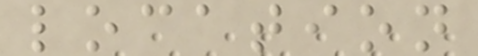location
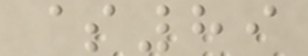$89
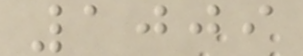1009
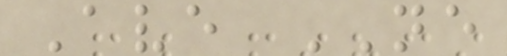Ave NE
